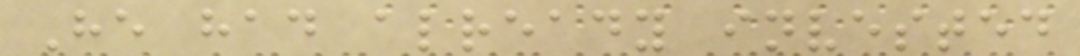He had already invested
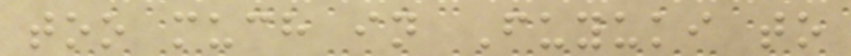too much in Fuyuki to
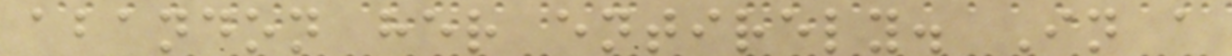abandon her entirely. In a
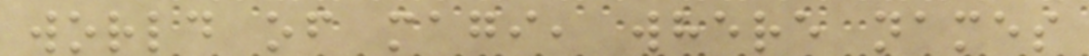world of magi, where names
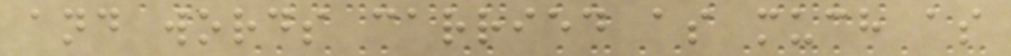and words carried as much as
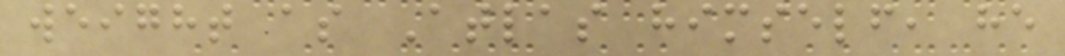weight as Atlas himself, he
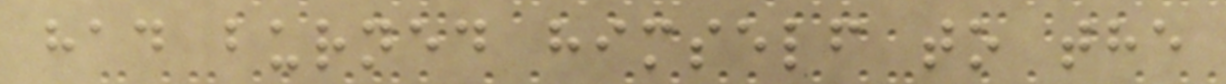had burned himself to the
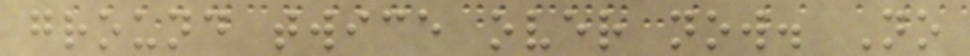ground twice over now. No
